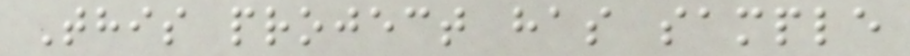This project has sample
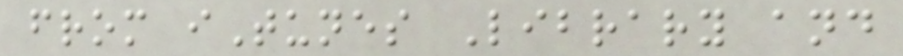from iTunes Library and
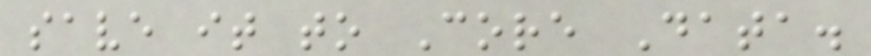save it to Core Data.
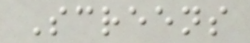Screens
